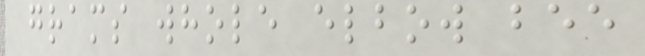grams whole elbow bee
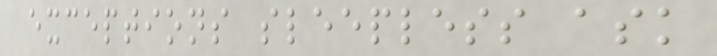exceptions sleepless ask
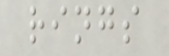rings
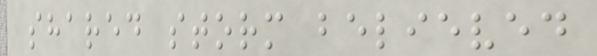shared storm believed
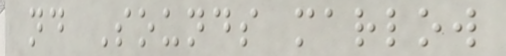nd Sounds marlow
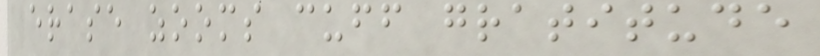erase zooms cuff gratitude
